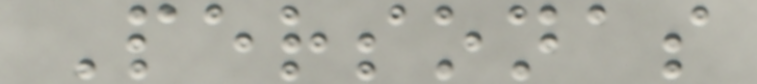Personas
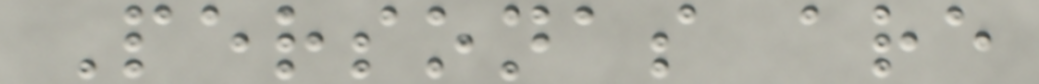Personas are
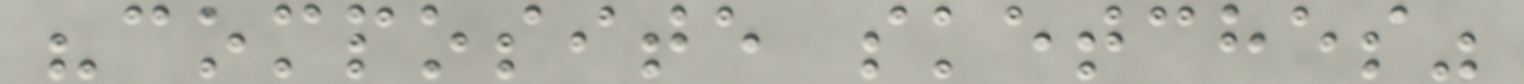"composite sketches"
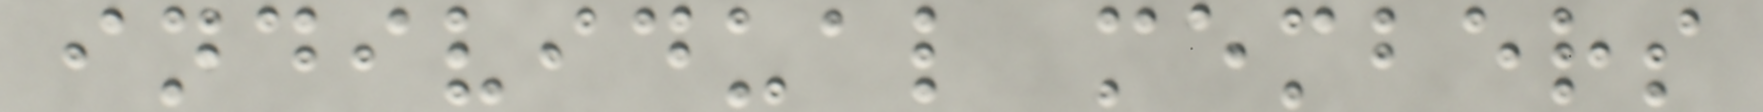individual members
